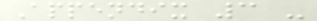Appendix 3 -
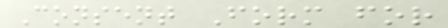Consent Form for
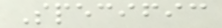Specific
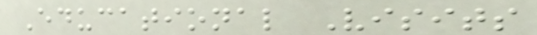Educational Visits
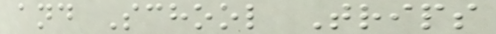and School Trips
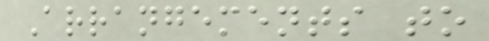Arrangements to
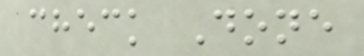check Done
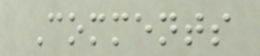Comments
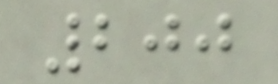200
